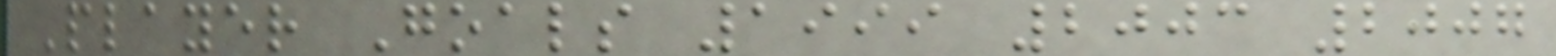Player Goals 1999 2003 2007
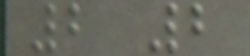2 2
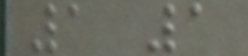1 1
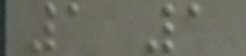1 1
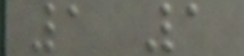1 1
